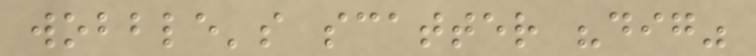wobble's scatter "dig"
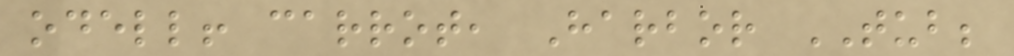odell! carrot, Harbor TUB;
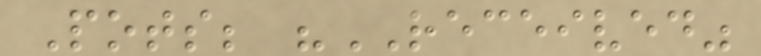Pots; "RECEIVED"
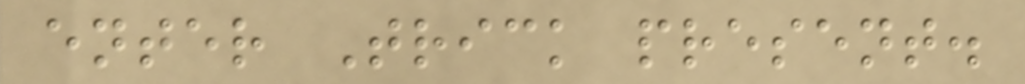enter Trick present.
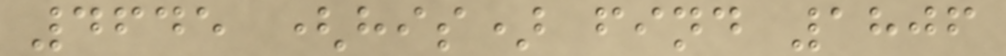4645 (his) find 1806
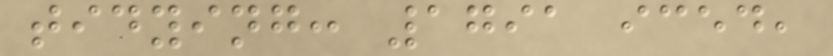tidying: 1791 iced,
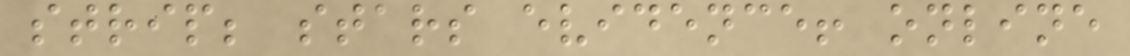strip; stars evidence! online
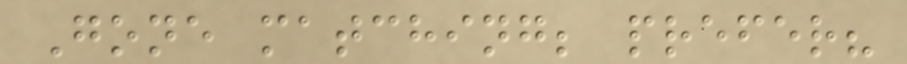Gone matching; prefer?
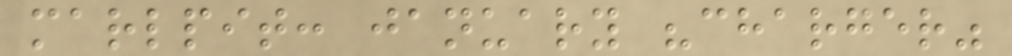marlpit: january "charger"
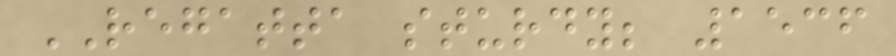REGATTA sturdy; 1536
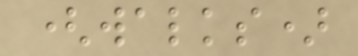(walks)
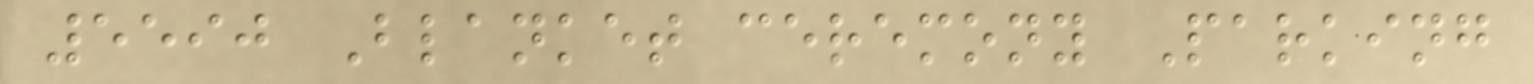5590 Blanket ceremony Parking
